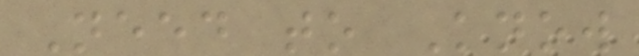Need to Know
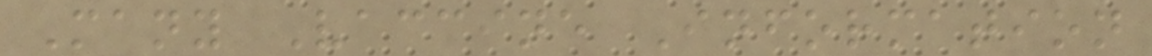Many Vaccine Information
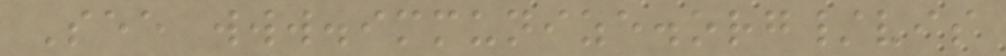See www.immunize.org/vis
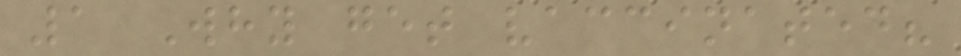1 Why get vaccinated?
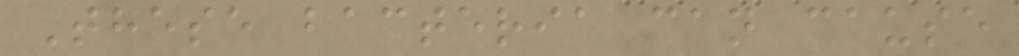These bacteria can cause
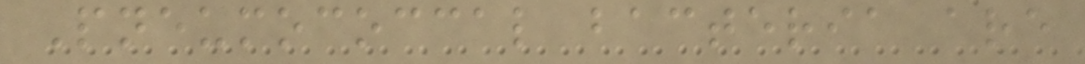Pneumococcal bacteria are
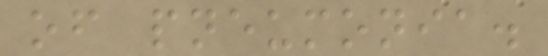of pneumonia.
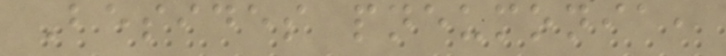Besides pneumonia,
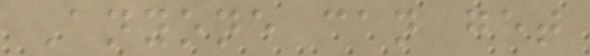Anyone can get
